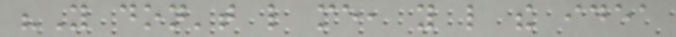"You don't like me, you like the idea
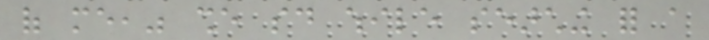of me," she said while searching for a
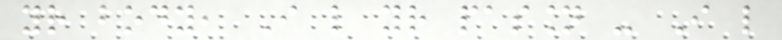your body, I like your passion - I like
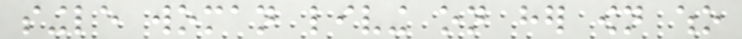single woman living on her own who
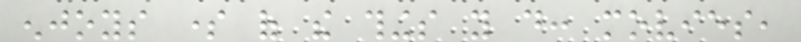enjoys some of the things you do: movies,
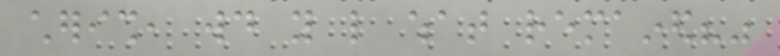cherish, would you like what remained?"
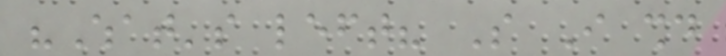"What's left? So I should
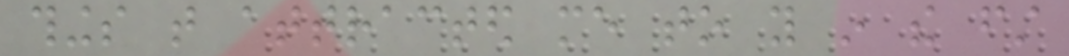things that attracted me to you in the first
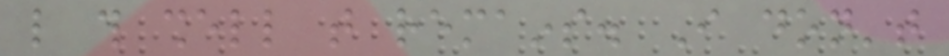like this shell that remains. I don't
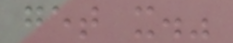get it."
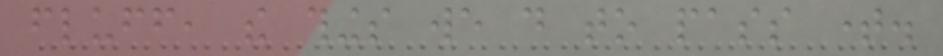fluff, the things we do to pass time.
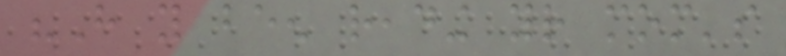"Have you been reading your mom's
